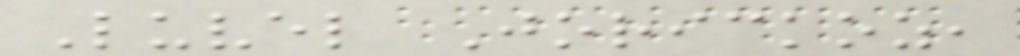Luvel Jorickoz,
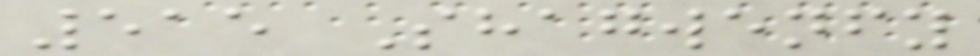515 Shagwenfy
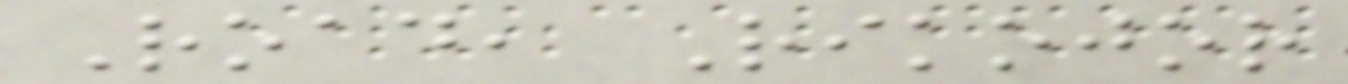Road, Rikojor
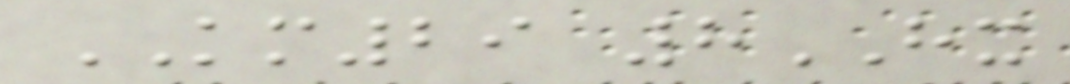KM29 8HX
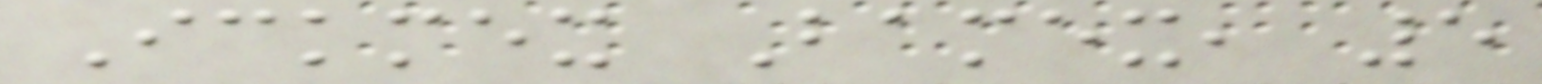Ickmex Bamex, 5
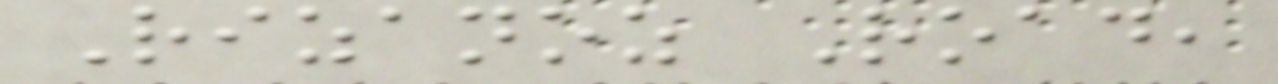Rizanoz Road,
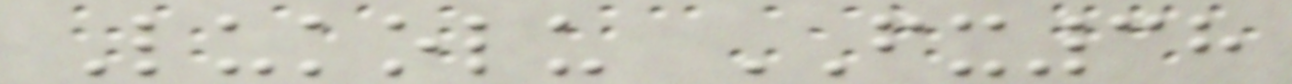Lukolu FX38
